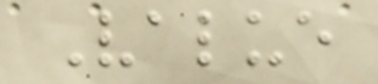Value
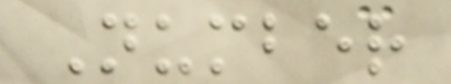Number
